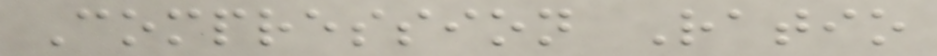Compression Ratio
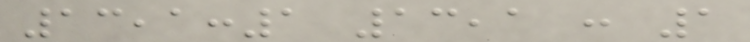13,1:1 13,1 : 1
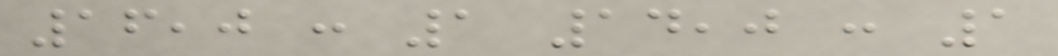16,0 : 1 14,0 : 1
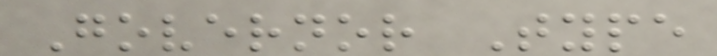Governor Type
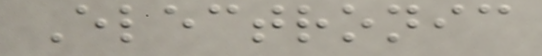Electronic
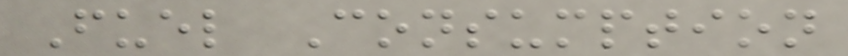Fuel Consumption
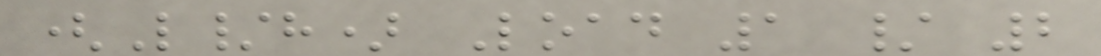(L/h) Load 1 / 2
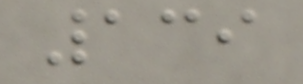139
